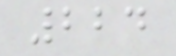224
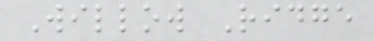Willow Ridge
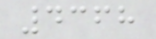4368
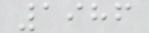1986
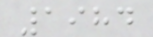1984
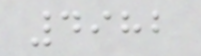4982
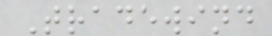Tradewind
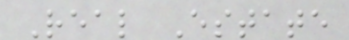Real Estate
